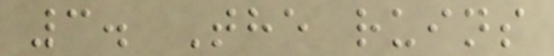3. The ruins
